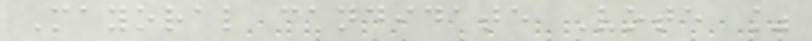Mayoral candidate Vote %
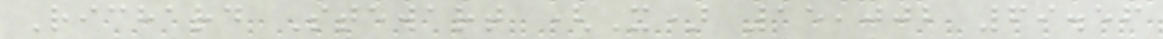Richard Stewart (X) 15,002 69.56
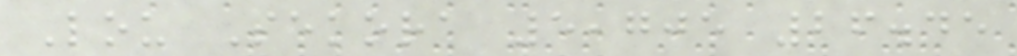Lou Sekora 5,705 26.45
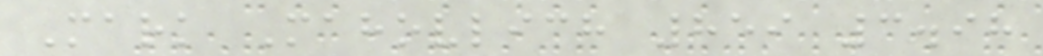Mark Mahovlich 859 3.98
